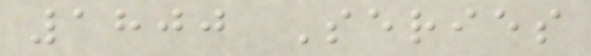1800 Series
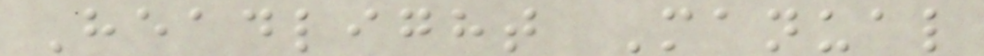Headlight Manual
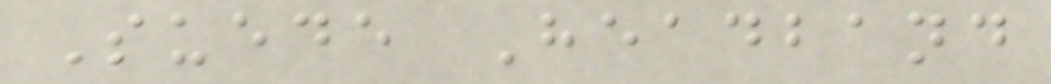Suede Headband
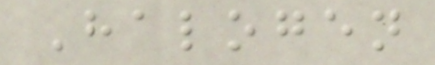Halogen
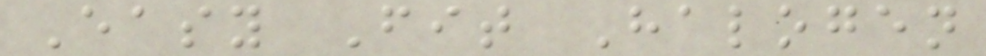Easy Fit Halogen
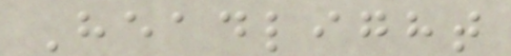Headlight
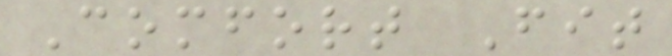Comfort Fit
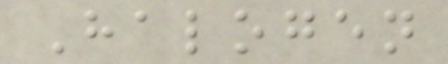Halogen
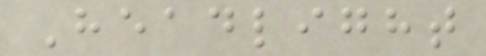Headlight
